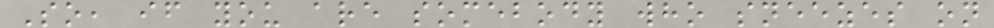So, if you are somebody who sneezes on
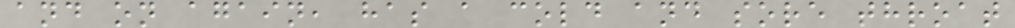and on again, has a cold and sore throat
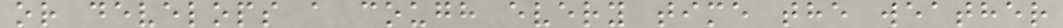or develops a cough every time the weather
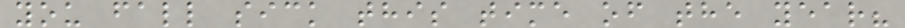you fall sick this time of the year?
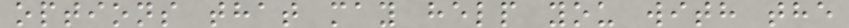options that may help you with the
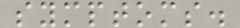symptoms.
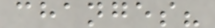changes?
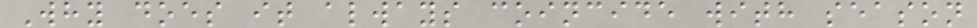Why does it always coincide with season
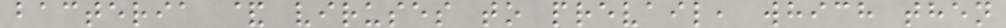bacteria & viruses to prevail, which then
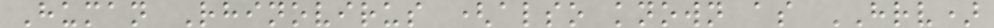Human Rhinovirus (also known as HRV)
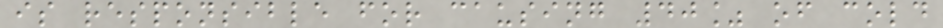is responsible for causing 40% of cold
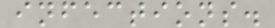infections.
